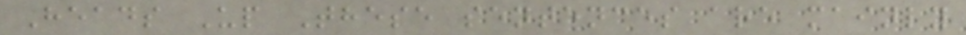Heads Up These sentences are mainly
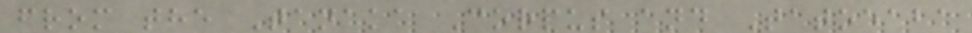from the Tanaka Corpus and Tatoeaba
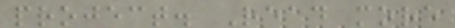project. Read more
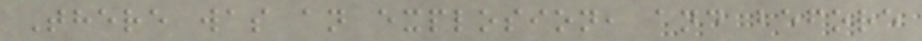There was an explosion, and before
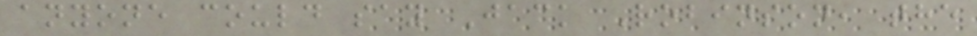anyone could say Jack Robinson, the
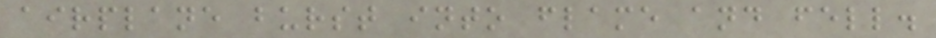airplane burst into flame and fell.
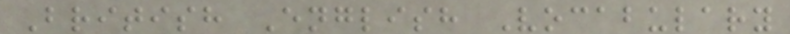British English Vocabulary
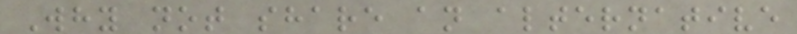Why not share an alternative
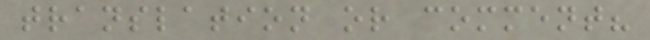translation or comment?
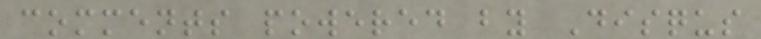comments powered by Disqus
